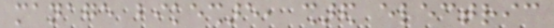manage bikeshare, shared electric
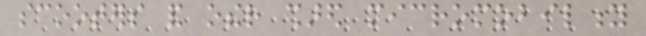scooters and other shared micromobility
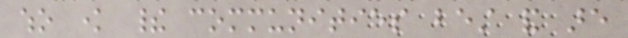who know their communities best and are
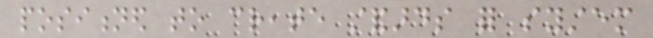positioned to create standards for system
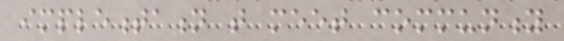implementation that meet community
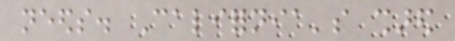needs. California's shared
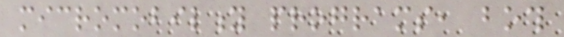micromobility programs, both
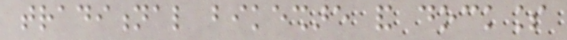traditional bikeshare and dockless
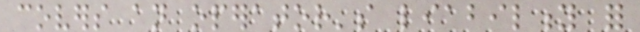covers an operator's liability for
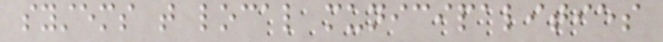systems that local municipalities
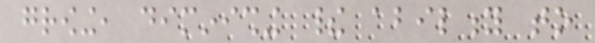growing, diminishing their ability to
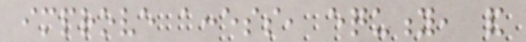improve access, equity, and
